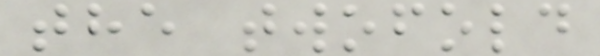the twofold
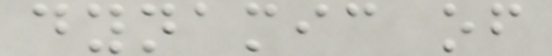dynamic of
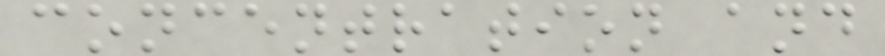concentration and
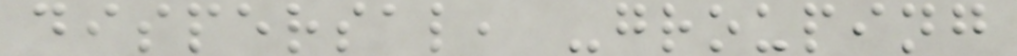dispersal, -grouping
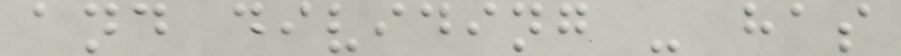and dividing - has
